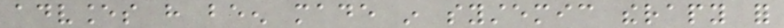advances have been made in systemic therapy for
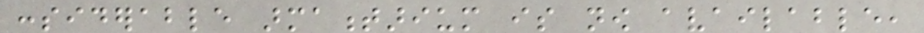considerable armamentarium is now available,
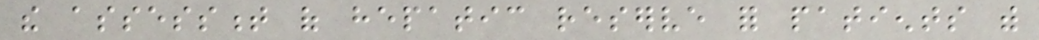the assessment of hepatic reserve for patients with
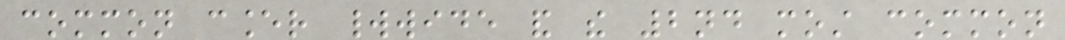common cancer worldwide and the 2nd most common
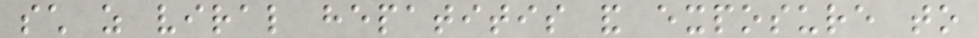such as viral hepatitis and exposure to
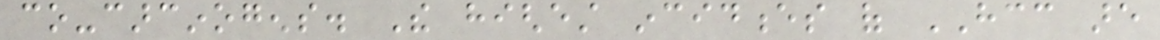co-carcinogens. The highest incidences of HCC are
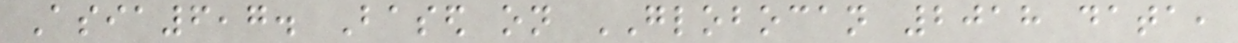Asia6,7. Based on GLOBOCAN 2018 data,
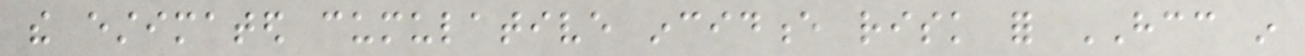the estimated cumulative incidence risk for HCC in
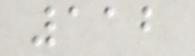112
